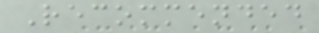Recommended
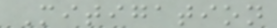Mitigation
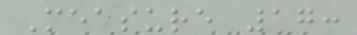Measure 17:
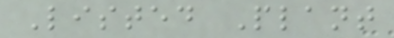Listed Plant
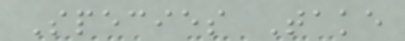Species Take
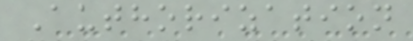Authorization
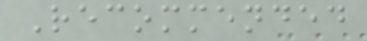Recommended
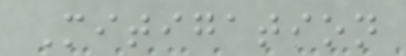Mitigation
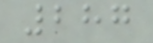287
